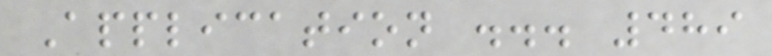Application ... 489
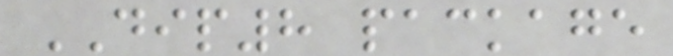DIP8 package
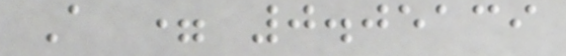A = 0.05139
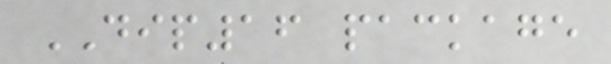DIP16 package
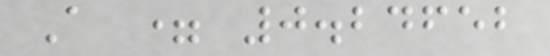A = 0.24652
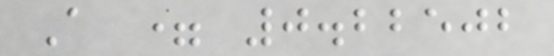A = 0.22502
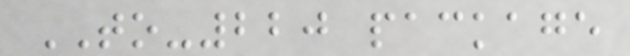TO-220 package
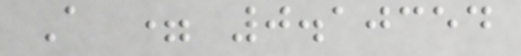A = 0.10354
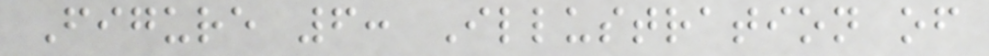Figure 6: Illustration of
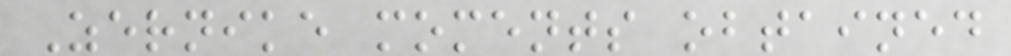Zernike moments obtained
